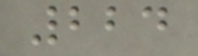224
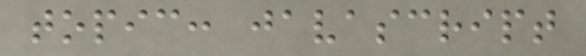topic: javascript
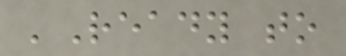'Ready to
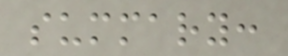summary:
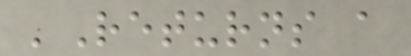'Returns a
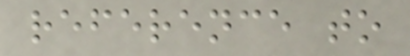reference to
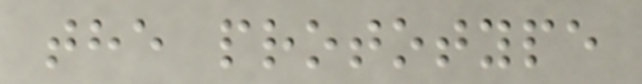the prototype
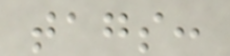tags:
